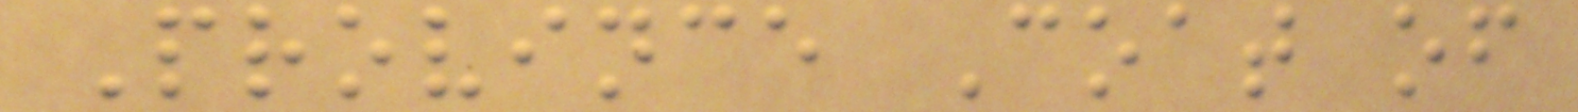Province Coat of
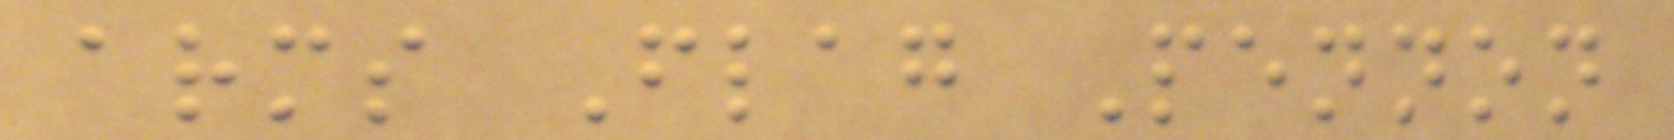arms Flag Pennon
